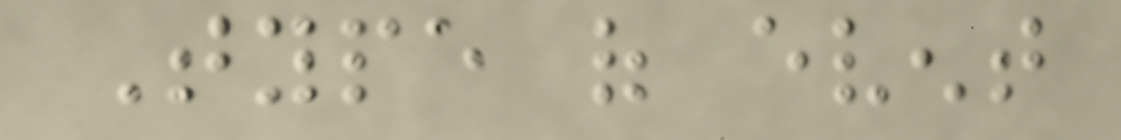Type of event
